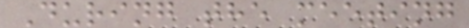During the meeting
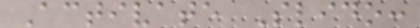Activate Slido:
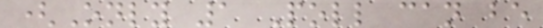(Only 1 Poll can be
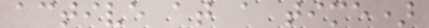active at a time)
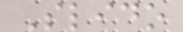Slido
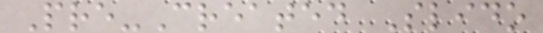Pre-Created Slido
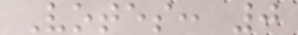Votes: 0
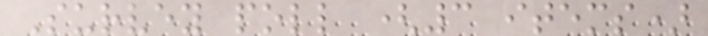Survey poll (3 items)
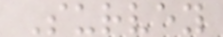Survey
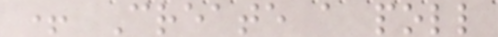+ Create a poll
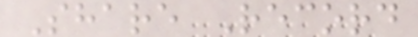Share Record
